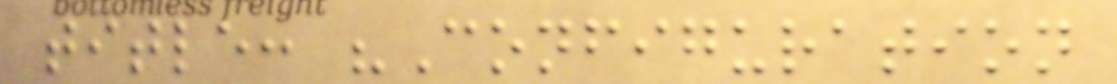title: "Configuration
